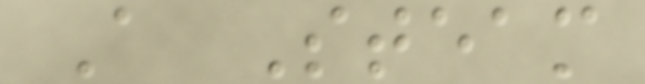A Steam
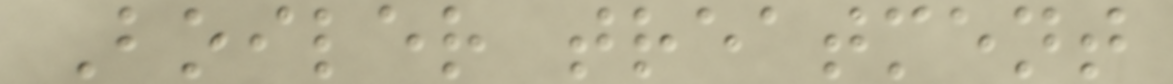Boiler treatment
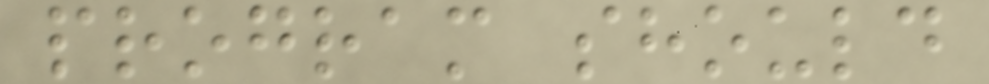program should
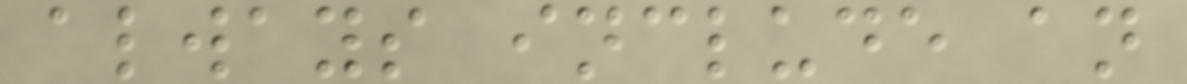always include an
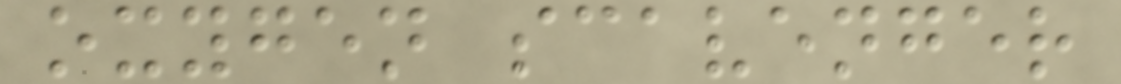oxygen scavenger
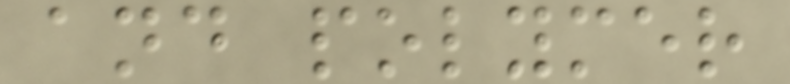and polymer
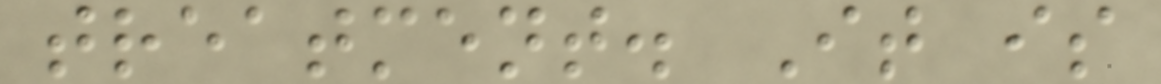treatment. It is
